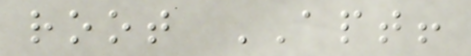root APT!
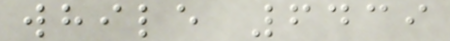while 6439
